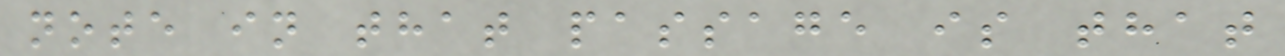note in that passage is that
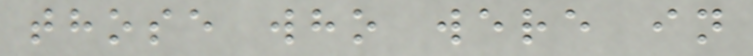those who were in
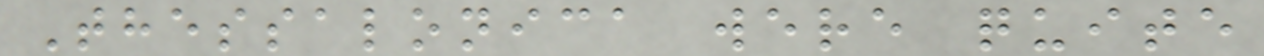Thessalonica were quite
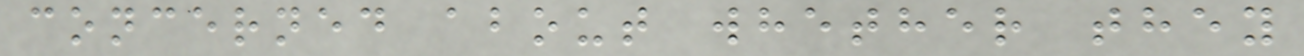concerned about whether they
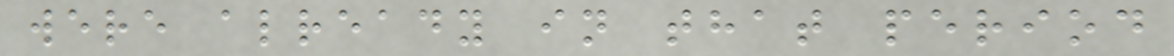were already in that period
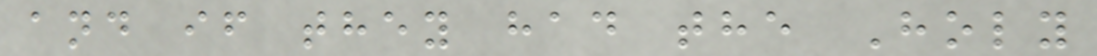and if they had the Holy
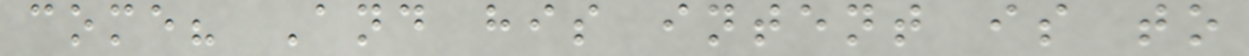come? And his intent is to
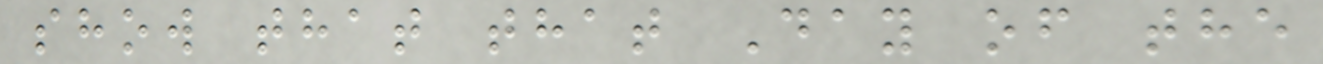show that that Day of the
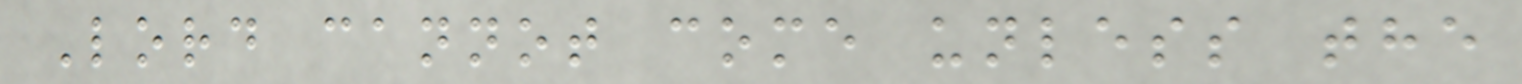Lord cannot come unless the
